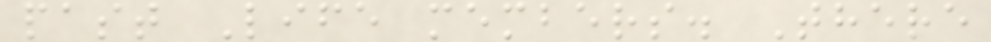past Life members. There
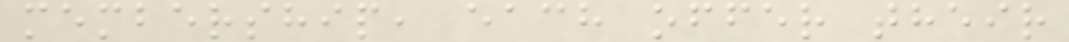membership, each offer their
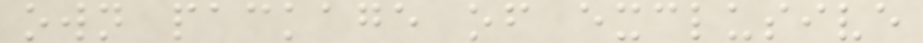own package of exclusive
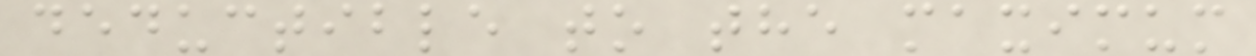deductible to the maximum
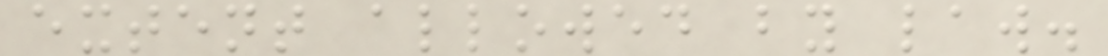extent allowed by law.
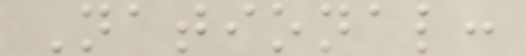National:
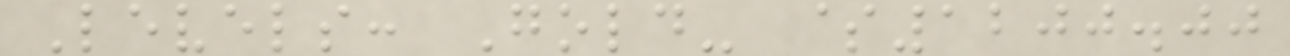Levels: Gold- $1200.00
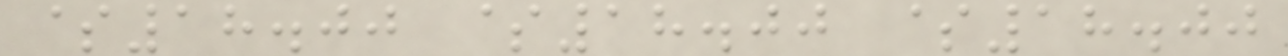$18.00 $18.00 $18.00
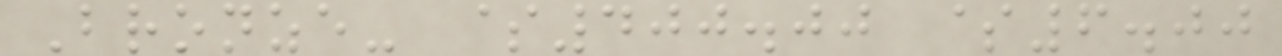Bronze- $400.00 $6.00
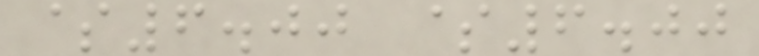$6.00 $6.00
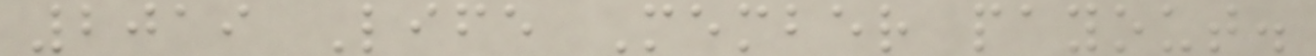2019 Life Member payout.
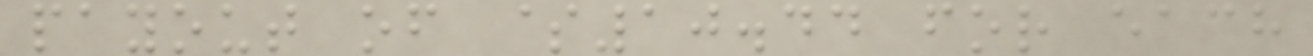payout of $10.44 for each
